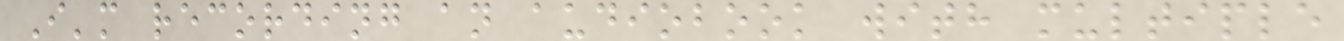I'm recording an audiobook with multiple
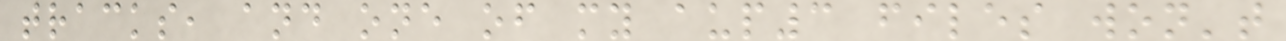tracks, and one of my aup3 files won't
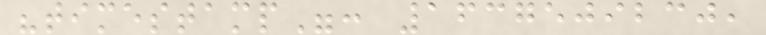"timestamp": 1637509230,
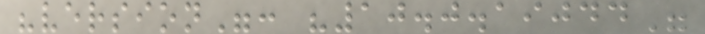"version": "10.0.19044"
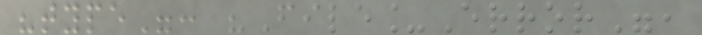"type": "File_Error",
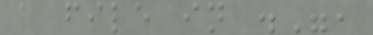a file in .",
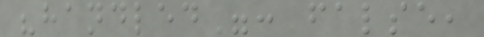"handled": false,
